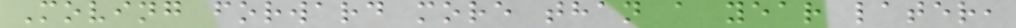Moving forward more than a year later,
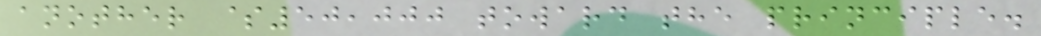another $50,000 toward the principle.
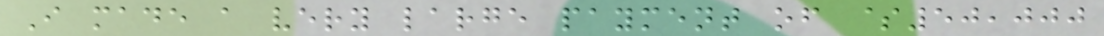I made a very large payment of $50,000
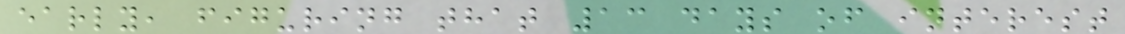early, figuring that 13 days of interest
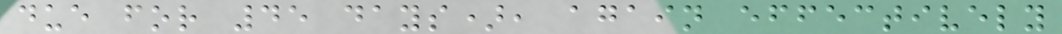due for 45 days), again effectively
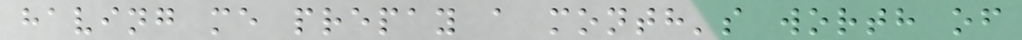having me prepay a month's worth of
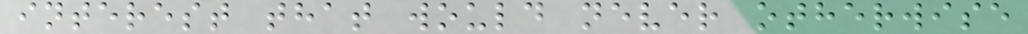interest that would never otherwise
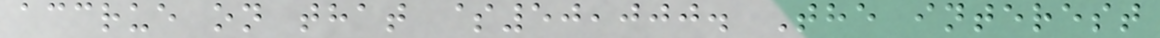accrue on that $50,000. The interest
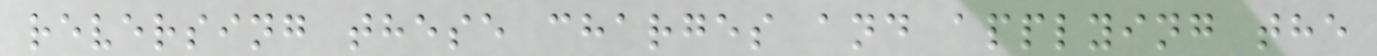reversing these charges and applying the
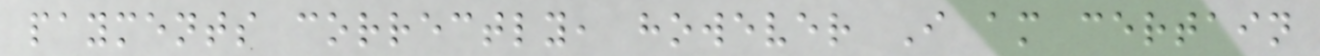payments correctly, however I am certain
